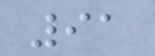91
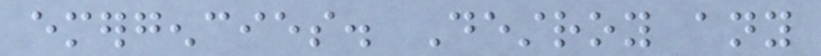emergencies. Destroy any
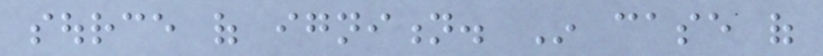source of ignition. In case of
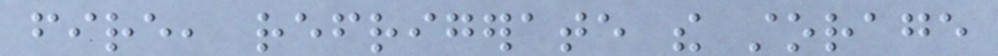fire, refrigerate the storage
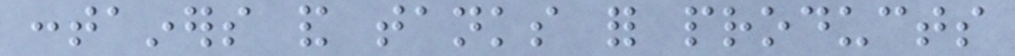containers and tanks for products
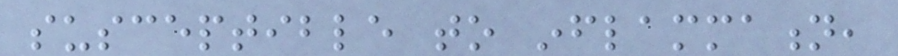susceptible to inflammation,
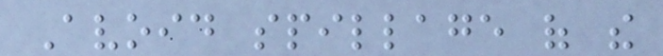Avoid spillage of the
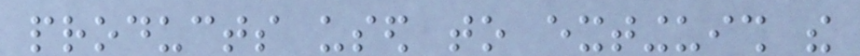products used to extinguish the
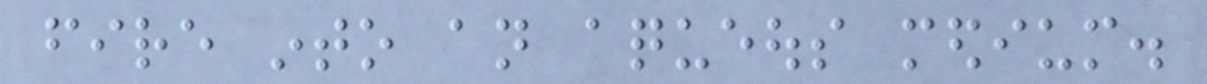fire into an aqueous medium.
